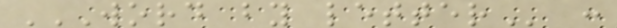WORD BY LETTER :
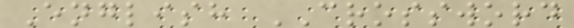English CROSSWORD
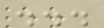...
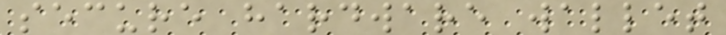secure hardware wallet
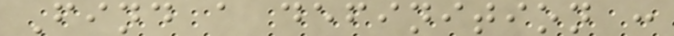Find a definition :
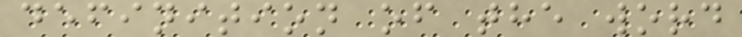definition of the word
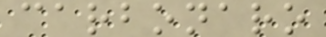carbonaro
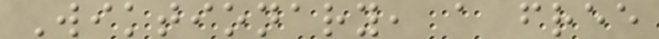Wiktionary, a free
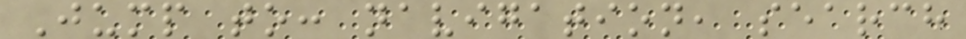Jump to: navigation, search
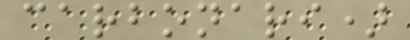carbonari)
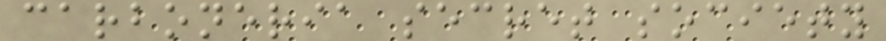carboneria secret society
